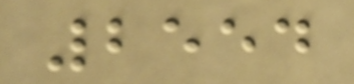2554
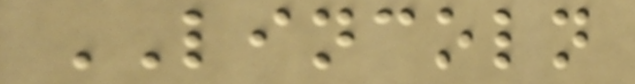LINCOLN
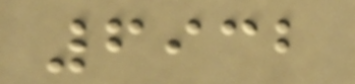6932
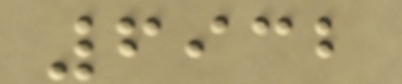6932
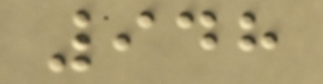948
